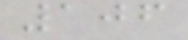106
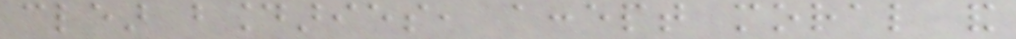clear boundaries, accept moral and
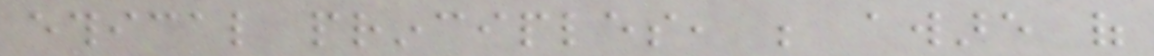ethical principles, be aware of
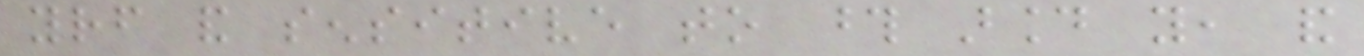yourself and sensitive to those around you, and
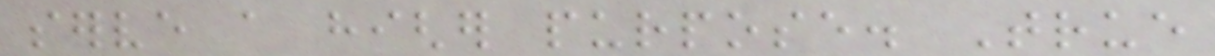serve a higher purpose. True
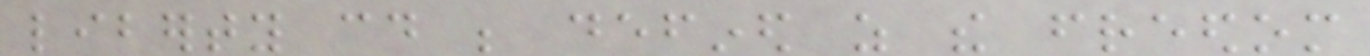liberty could be defined as the freedom
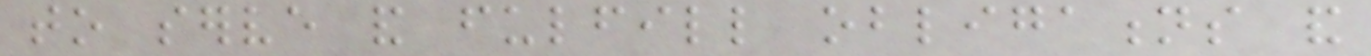to serve and fulfill obligations and
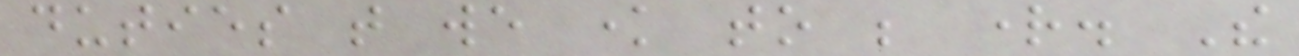duties that we know to be right. The
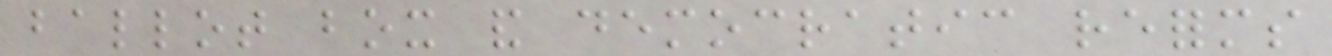ballot box and democratic reforms
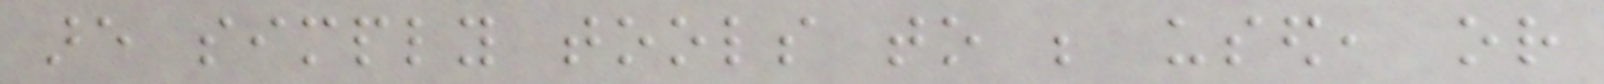are simply tools to be used, or
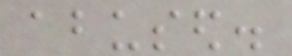abused.
